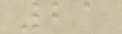21
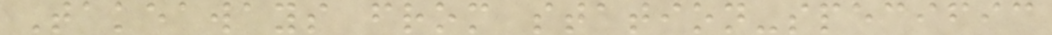Takeaways from station-specific
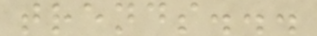trends...
